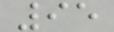95
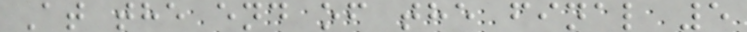At the end of the final 5
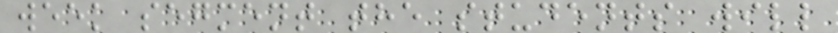week segment the students will
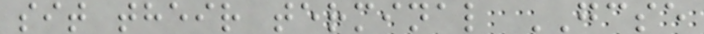sit their terminal GCSE
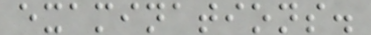examinations.
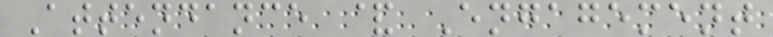Attendance & Engagement
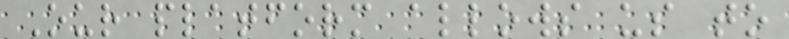Our platform allows us to
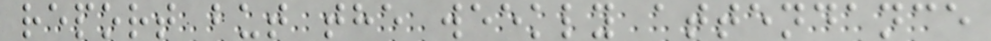report but the weekly attendance
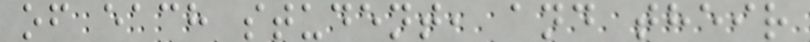of each student, and their
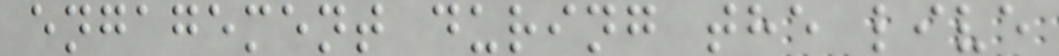engagement during the live
